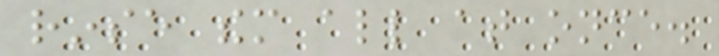rinse them all at once.
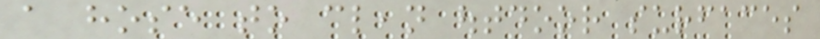a hose to clean outdoor surfaces
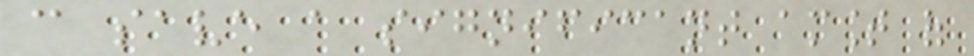can save a significant amount of
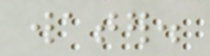water.
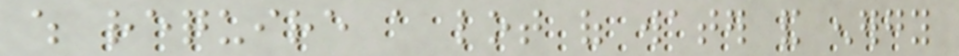which require a lot of water and energy
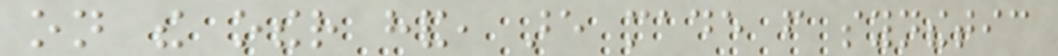on the other hand, are made from synthetic
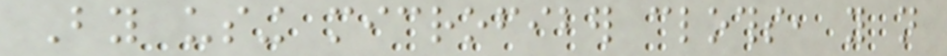By using microfiber cloths, you not
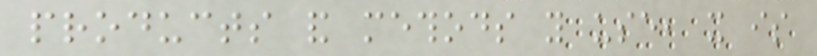products and methods you use, it is
